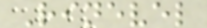Rinevel
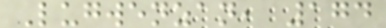Lugwenzan, 174
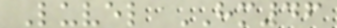Luvel HM46
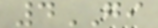4GI
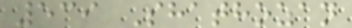539 Shathozan
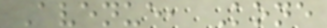Avenue, Kone
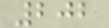202
